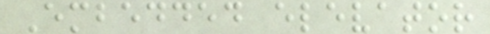Embedded elevator
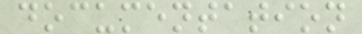documentation
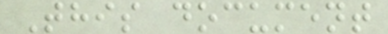This document
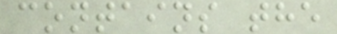contains the
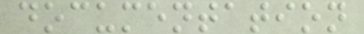documentation
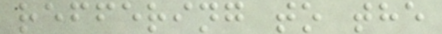reffering to the
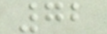72
